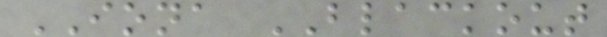IONA BLACKOUT
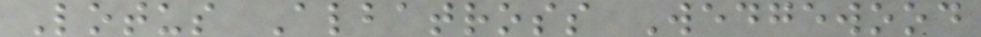Lotus Albatross Wedgewood
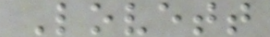Lovett
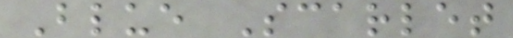Blue Scarlet
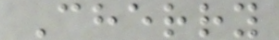Cherry
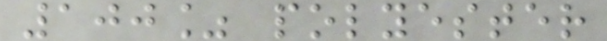100% polyester
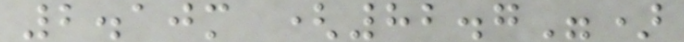2.10m (82.7")
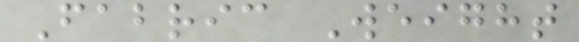Fabric Weight
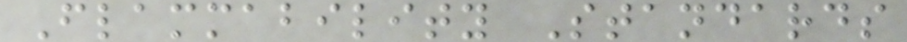Flammability Standards
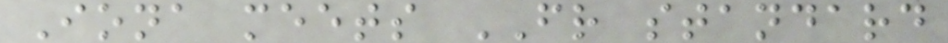Iona meets FR standard
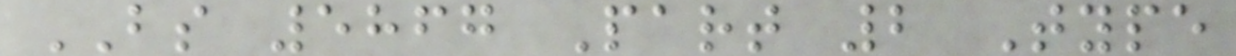BS 5867 Part 2 Type
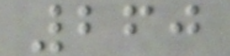260
